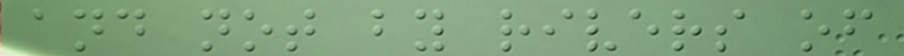and not by rivers of
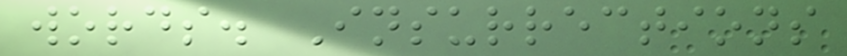words. Insurrections
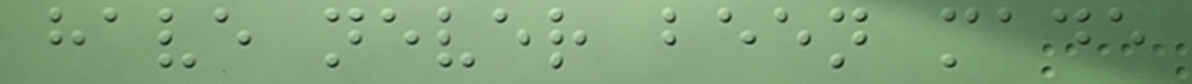have never been made
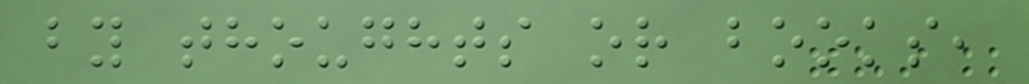by thoughts or books,
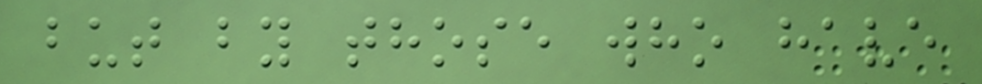but by those who have
